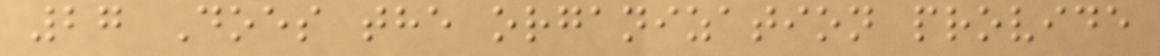27 Does the organization provide
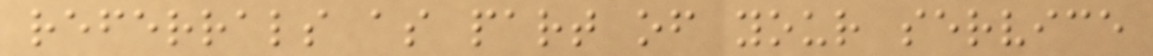referrals as part of your service
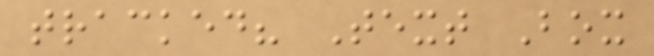tracked? Text Box
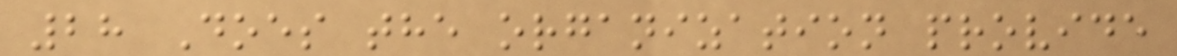28 Does the organization provide
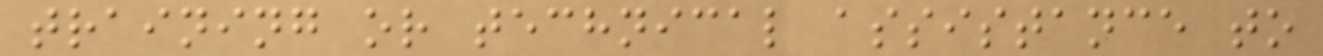training or technical assistance to
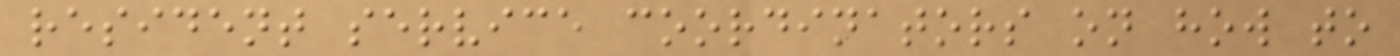resident service coordinators on how to
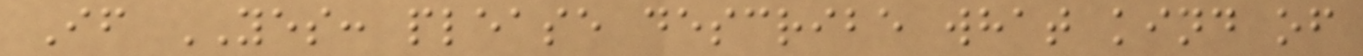If YES: please describe what kind of
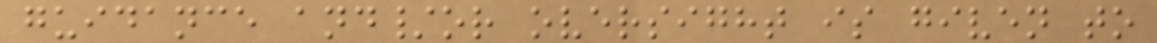guidance and/or oversight is given to
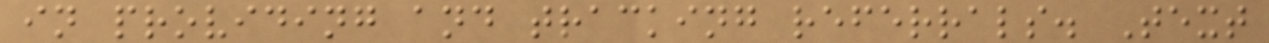in providing and tracking referrals. Text
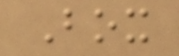Box
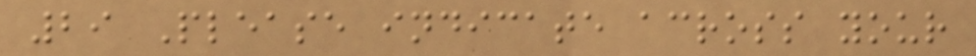29 Please indicate across your
